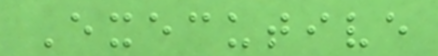Executive
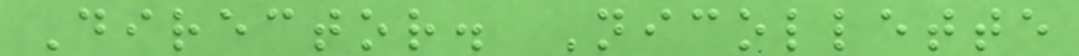Director. Nicollette
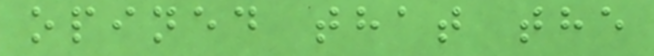opined that the
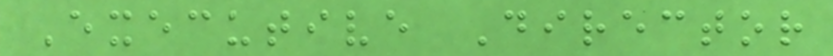Executive Director
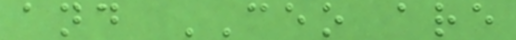and CEO are
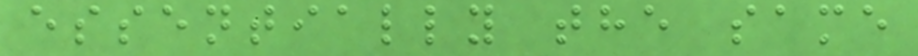essentially the same
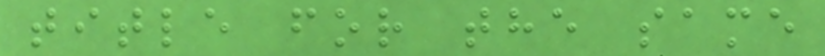title for the same
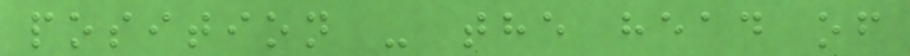position - the head of
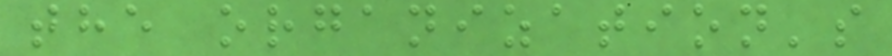the organization's
